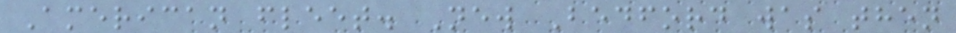American fleet. New Bedford was then
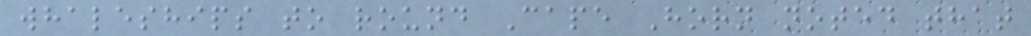whaleships to round Cape Horn noted that
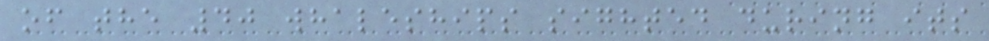of the 40 whaleships sighted during its
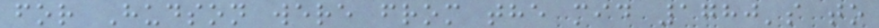for Hudson were from the mid 1780's to
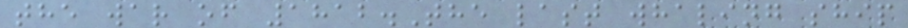the war of 1812.The last whaling ship
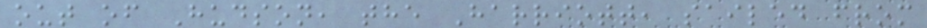out of Hudson, the Harriott, sailed from
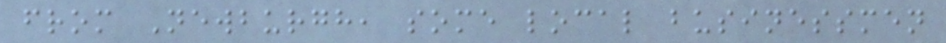from Newburgh, some local businessmen
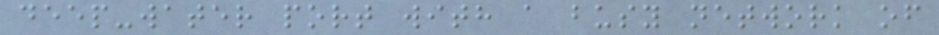deep-water port with a busy network of
